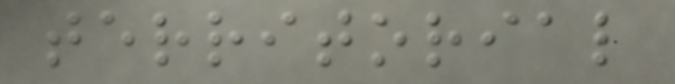territorial
